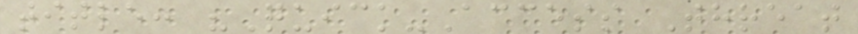title: "Quick-Access Threat
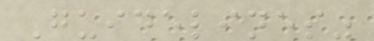Guidelines"
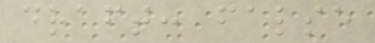draft: false
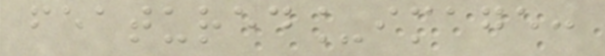featured_image:
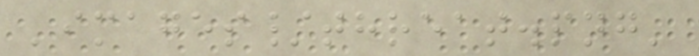'images/threat.png'
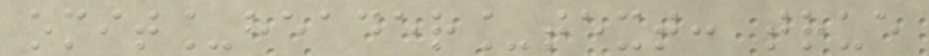omit_header_text: true
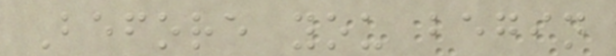Before you begin
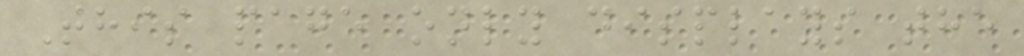This page only displays the
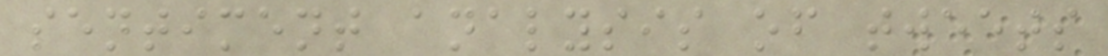sentiment analysis of tweets
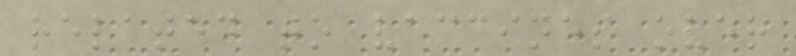related to vaccines over
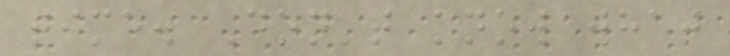time. Don't know what
